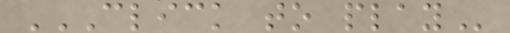CLICK TO PLAY
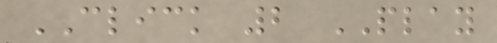CLICK 2 PLAY
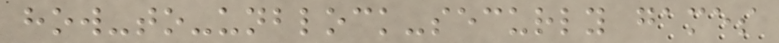how-to-unblock-securly games
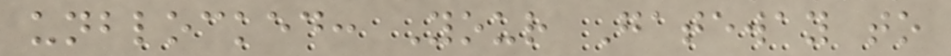unblocked: Your Gateway to
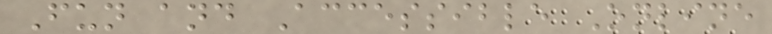Fun and Accessible Online
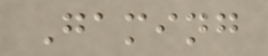Gaming
